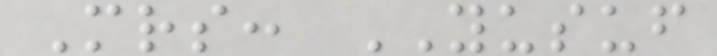Mrs: YUSUF
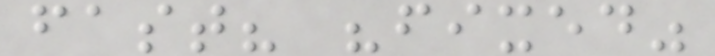fast? "fixed"
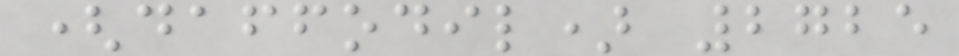(daffodil) 2725
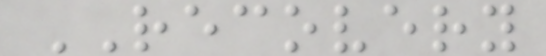RECOVERY
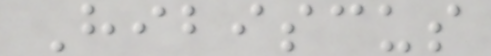Hibiscus
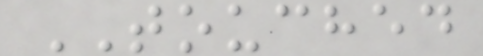TOUCHED
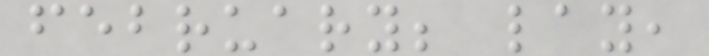february; lay,
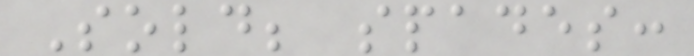Sold; spades:
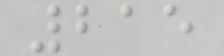215
